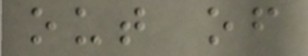out of
